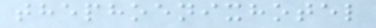thephoenixhotel
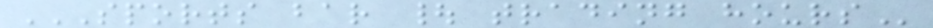SPORTS BAR | TRADING HOURS
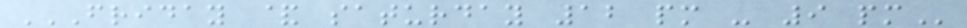FRIDAY & SATURDAY 12 PM - 9 PM
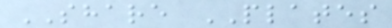SHARE PLATES
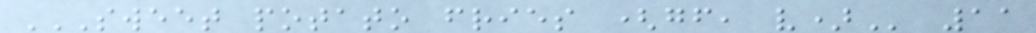SWEET POTATO FRIES (GF, V) 11
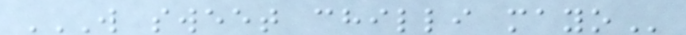W SWEET CHILLI MAYO
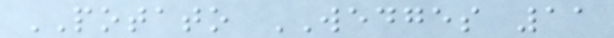POTATO WEDGES 11
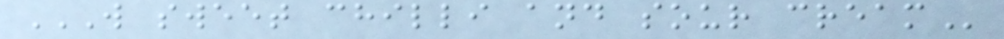W SWEET CHILLI AND SOUR CREAM
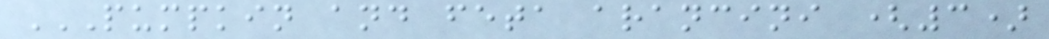PUMPKIN AND FETA ARANCINI (3)
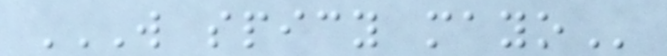W SPICY MAYO
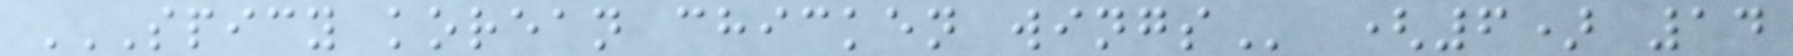SPICY KOREAN CHICKEN WINGS (6) 14
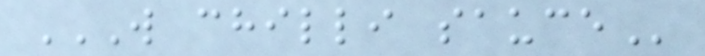W CHILLI SAUCE
